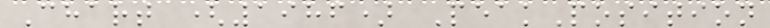Chart (1986) PeakPosition
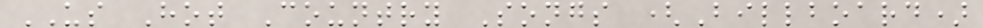US Hot Country Songs (Billboard)
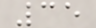35
